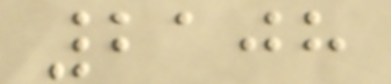2108
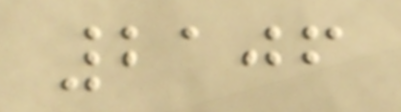2106
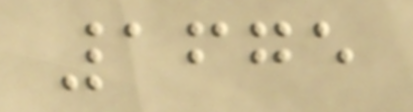1675
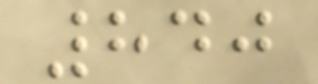840
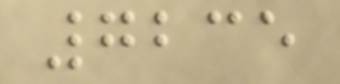7235
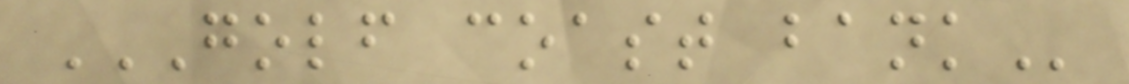GOLF COAST BANK
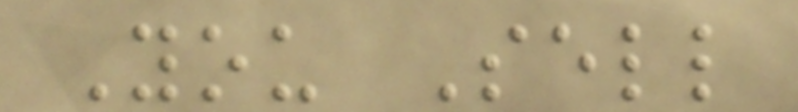You Sell
